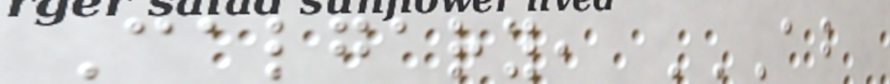Calgary, AB
